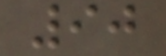90
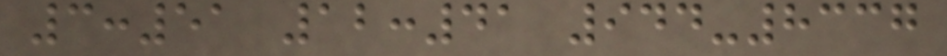3:51 12:41 944-8337
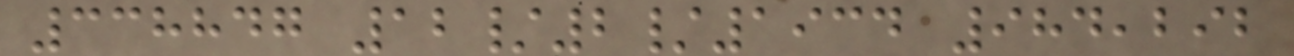338847 12/2/1934 984,292
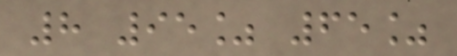8 95% 65%
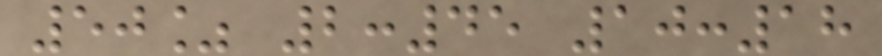50% 2:45 10:18
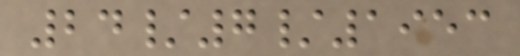24/7/1953
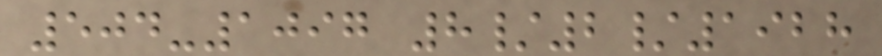504-1097 8/2/1928
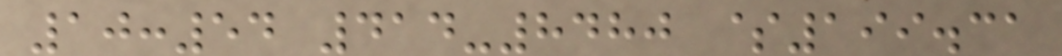10:54 414-8480 $199.31
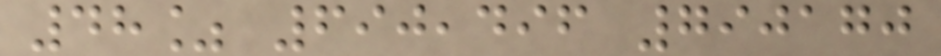48% 690,496 790170
